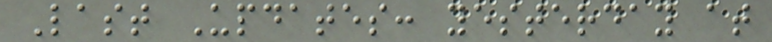Last Updates: yesterday at
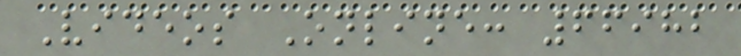Videos Online: 66982
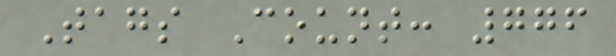Tags Count: 776
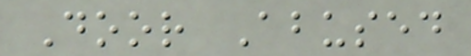Door Abused
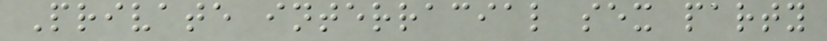Private interracial sex party
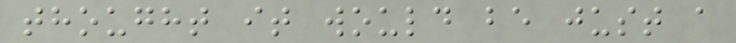thought it would be just a
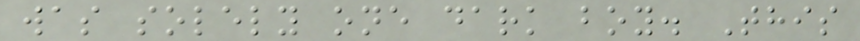was solely one dark boy. This
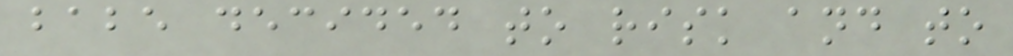babe decided to risk and to
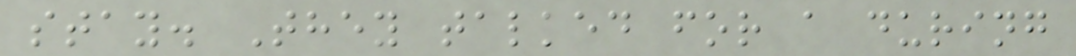stay. They talked for a during
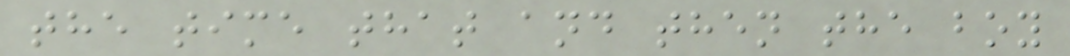the time that and then the boy
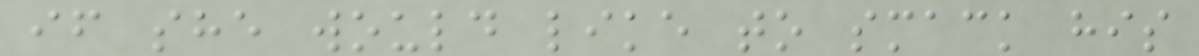if she would like to smack his
